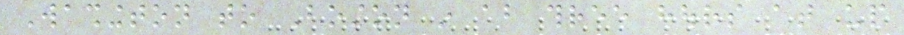Washington to Boston in about three hours at up
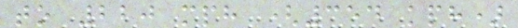to 220 mph (354 kph)
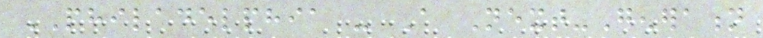PHILADELPHIA - A Next-Generation
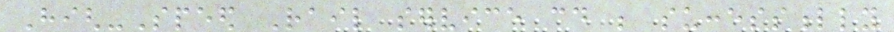High-Speed Rail service could be successfully
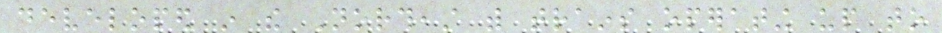developed in the Northeast with trains operating up to
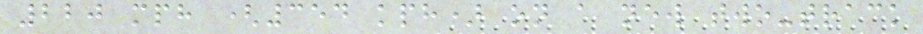220 mph (354 kph) on a new two-track
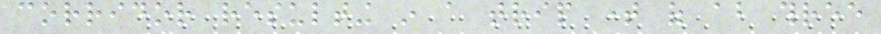corridor resulting in a trip time of about three
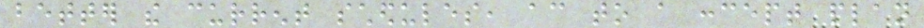better the current schedules, according to a concept plan
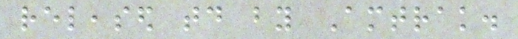released today by Amtrak.
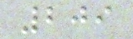209
